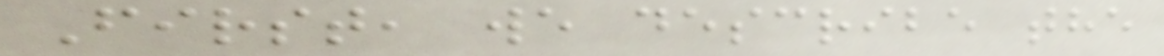First, we describe the
